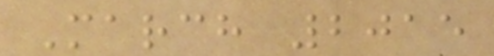March 2015
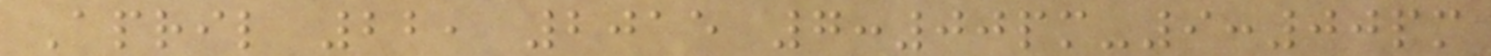April 22, 2015 7:00pm-9:00pm
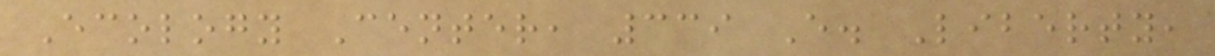Ecology Center, 339 E. Liberty,
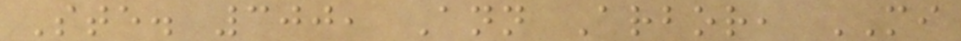Ste. 300, Ann Arbor, MI
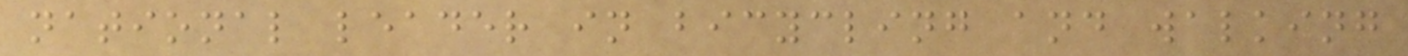national leader in bicycling and walking
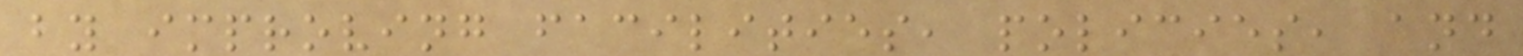by improving facilities, policies, and
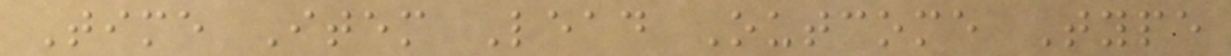Time Item Lead Outcome Type
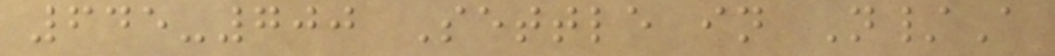645-700 Settle in N/A
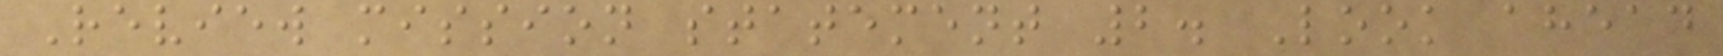Review mission statement 2. Look ahead
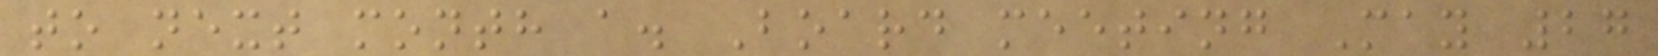to next month a. Board meeting May 27
